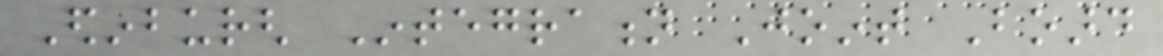Edinburgh Integration Joint Board
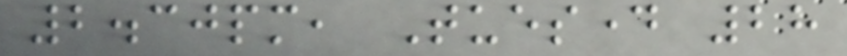2.30pm, Tuesday 28
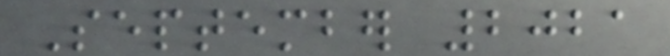September 2021
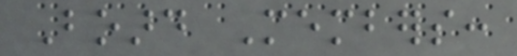Board Members:
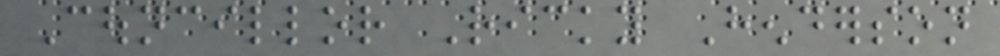Councillor Ricky Henderson
